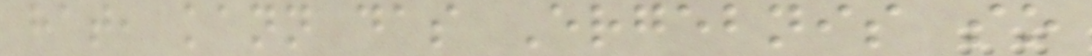hat, kann das Ergebnis so
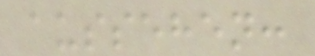aussehen:
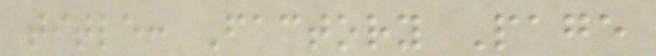title: Factory Page
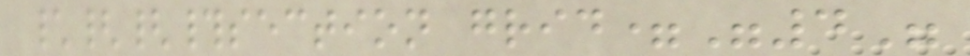\{{#section grid="4"
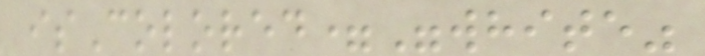isColored="white"
